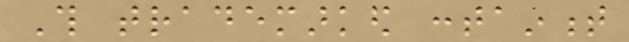This trademarked containment
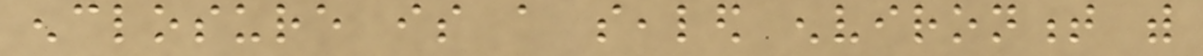enclosure is a sealed environment with
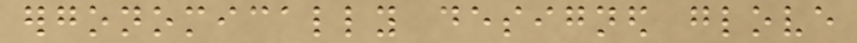ergonomically designed glove
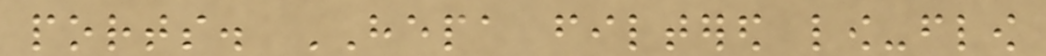ports. HEPA filtered low-flow
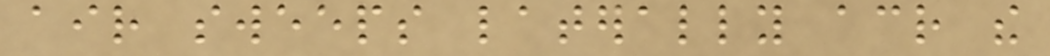air sweeps laterally across the
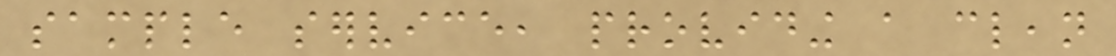sample service, providing a clean
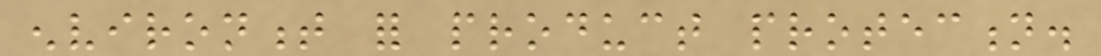environment for product protection.
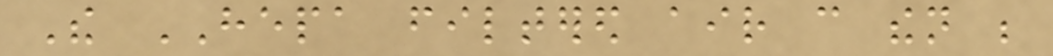The HEPA filtered air can then be
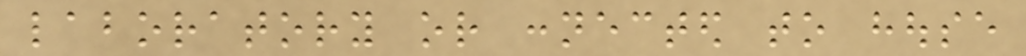laboratory or connected to house
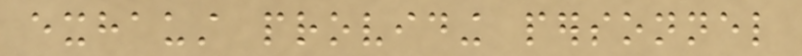exhaust providing personnel
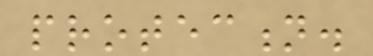protection.
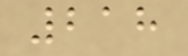218
